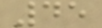45
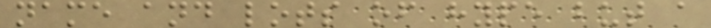name and lots of hype but a
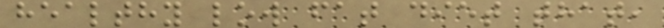healthy low fat diet that,
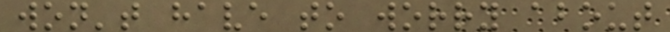won't have to worry about
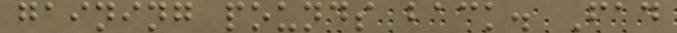gaining pounds back. Fad
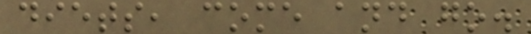diets, come and go.
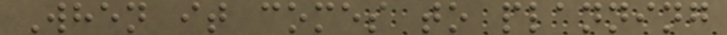When it comes to planning
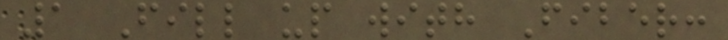1 Fill up with Fiber:
